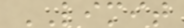LIMIT
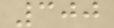300
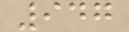947
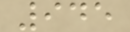945
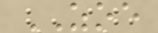ZOE
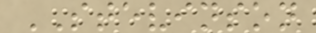STEVINSON
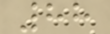88
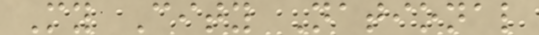My City National
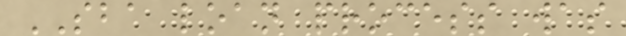SBA loan process was
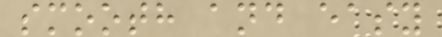smooth and easy
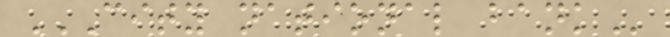CITY NATIONAL BANK
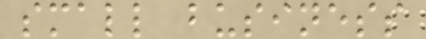small business
